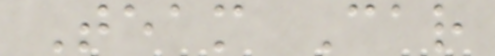Team Car
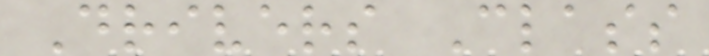Drivers Class
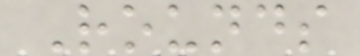Rounds
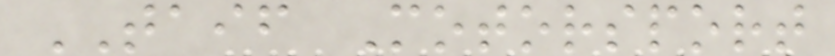TAIF Motorsport
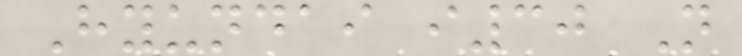Hyundai i30 N
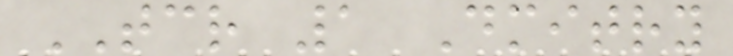TCR 1 Dmitry
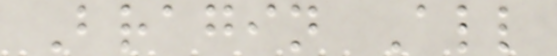Bragin All
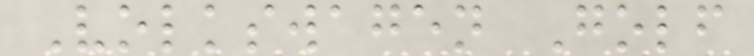Volkswagen Golf
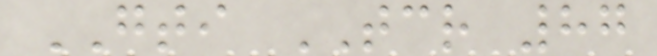GTI TCR 87
